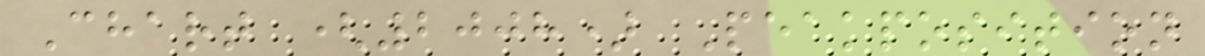Chart (2008) Peakposition
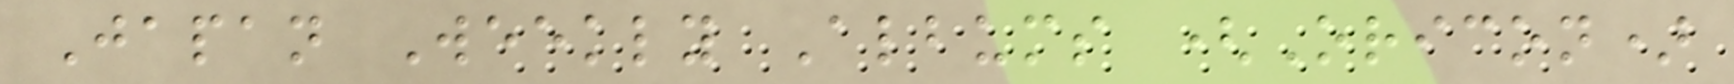Japan Weekly Albums (Oricon)
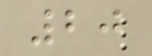20
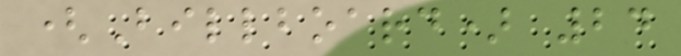(Billboard) 24
